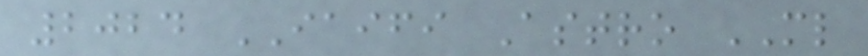2024 IAIFI Astro ML
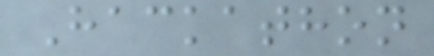Hackathon
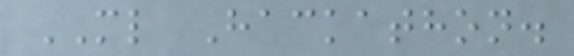ML Hackathon.
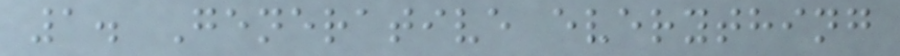1. Generative everything
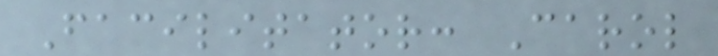Facilitator: Carol
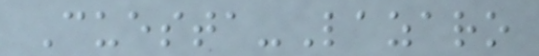Cuesta-Lazaro
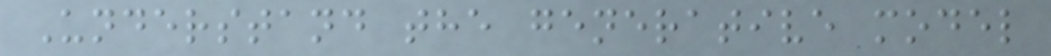Understand the generative model
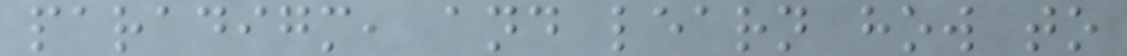paradigm, and learn how to
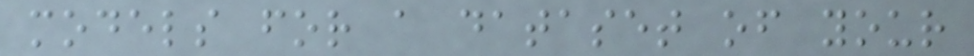models for a dataset of your
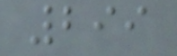299
